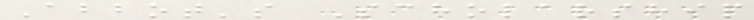Abbot's Scholarship
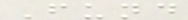Fund
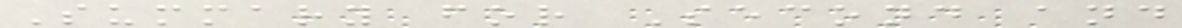Summary for Second and
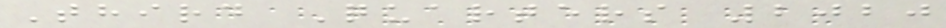Third Quarters 2020
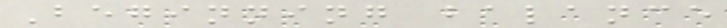Beginning balance
